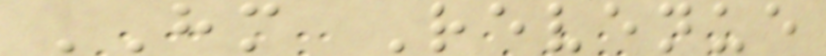HM Revenue
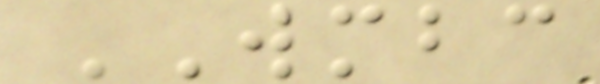WMBC
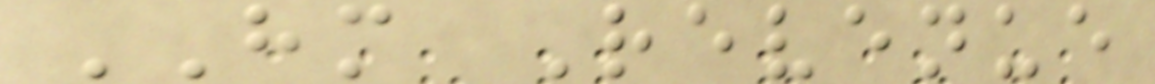HM Revenue
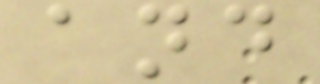and
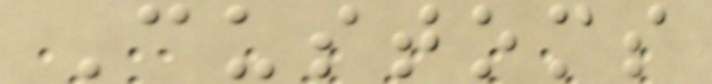Customs
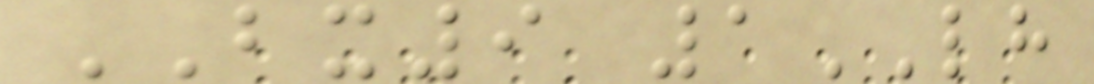BX9 1LH
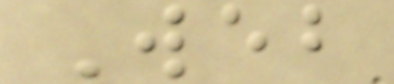Web
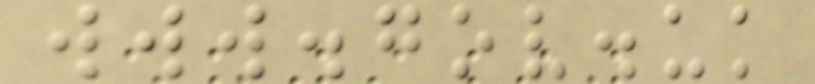www.gov.uk
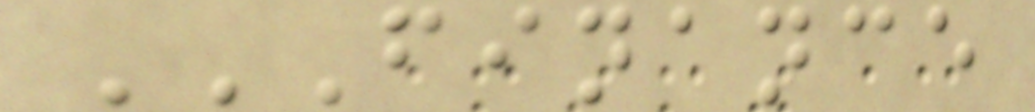FINANCE
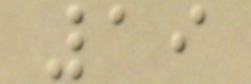19
